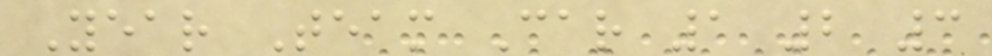Year Team Car 1 2 3
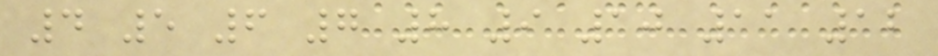4 5 6 7 8 9 10 11 12
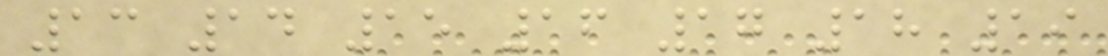13 14 15 16 17 18 19
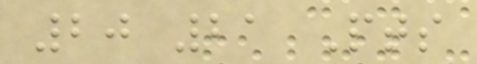20 21 Pts
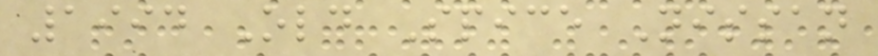1994 Old Spice Nissan
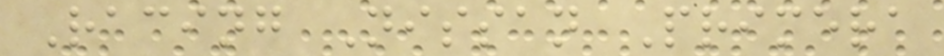Racing Nissan Primera
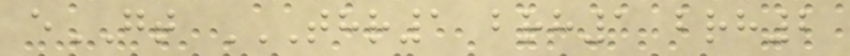eGT THR1 BRH1 BRH2
